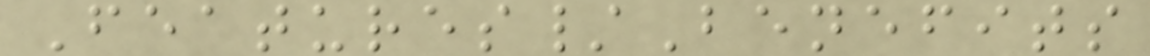Features/Benefits
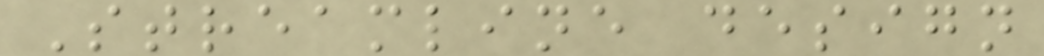Streamline design
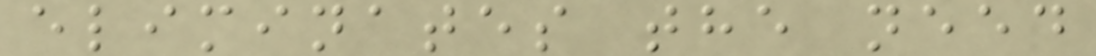eliminates the need
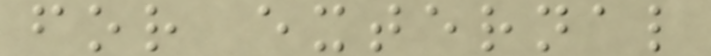for external
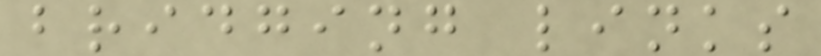bridging links
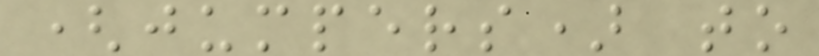(jumpers) to
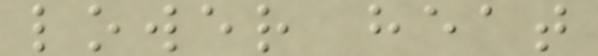lower heat
